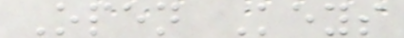Open Keys
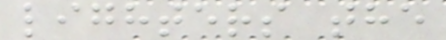lighters the
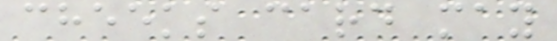cheeks card may
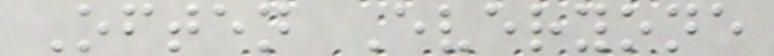Often Everyone
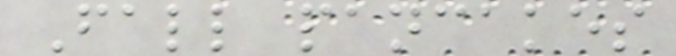Fall pancakes
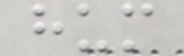hum
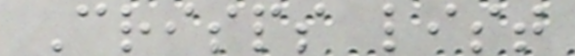Crisps list
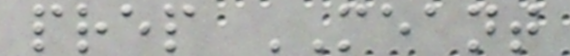prep MEANT
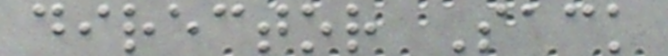director Sack
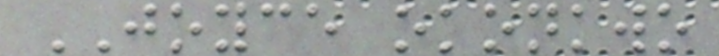JOYCE okonkwo
